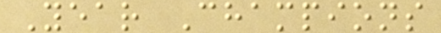Year Champions
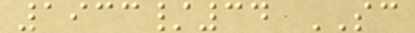1933/34 SC
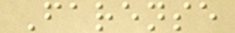Farense
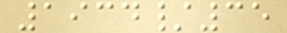1934/35
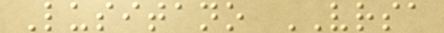Lusitano VRSA
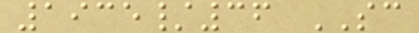1935/36 SC
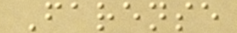Farense
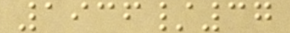1936/37
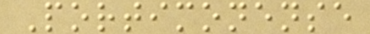Portimonense
